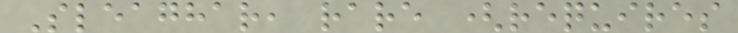Sleaghar, rare (requires
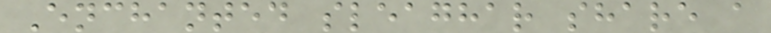Enchanted sleaghar share a
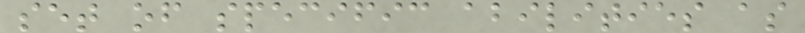set of specific abilities as
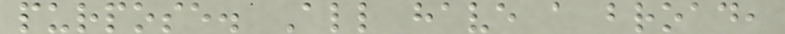purpose. All have a broad,
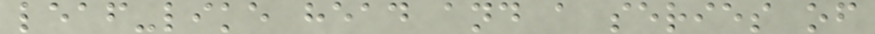leaf-like head and a series of
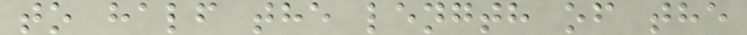to half the length of the
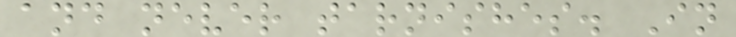and never tarnishes. In
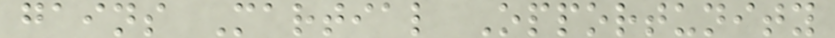gains Martial Opportunity
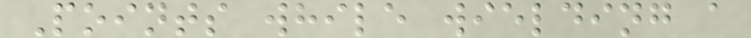Points while wielding a
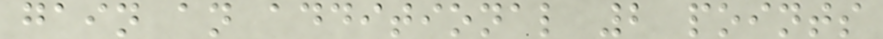gain an additional 2 points
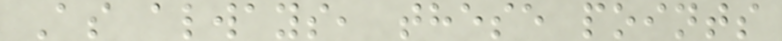As always, these points
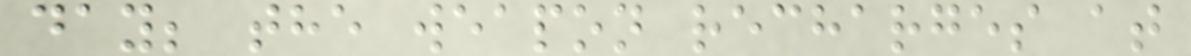day; the weapon recharges at
